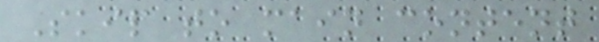Skip to main content
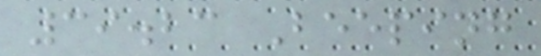39.23 Beeping
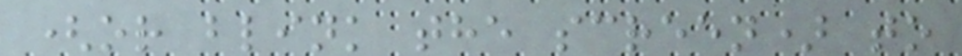(or blink the screen) to
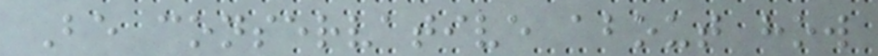Be conservative about how
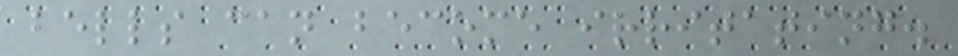bells can become irritating.
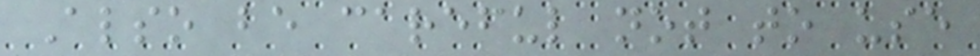Also be careful not to use
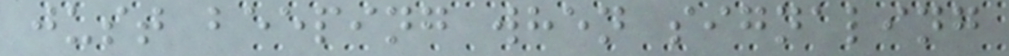just beeping when signaling
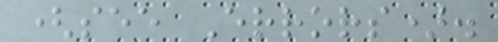(see Errors).
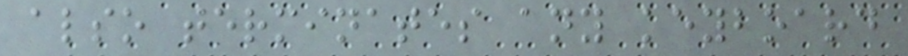also terminates any keyboard
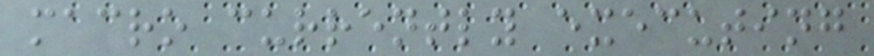macro currently executing
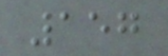157
